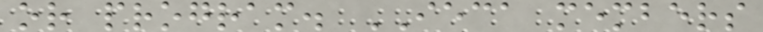or program. IECA members
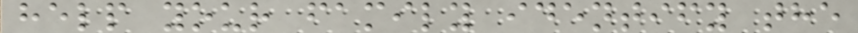help your family identify the
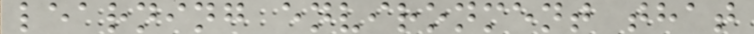learning environment that
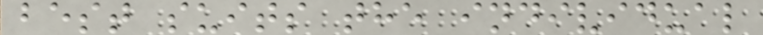best suits the individual
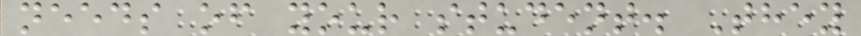needs of your student. They
